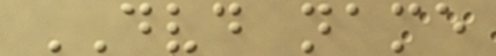DVD name
